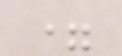=
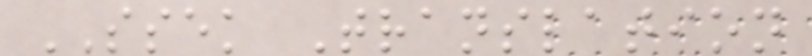SSEK Translation
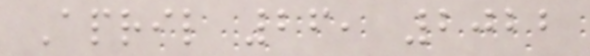April 26, 2022
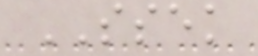SSEK
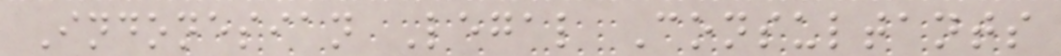Indonesian Legal Consultants
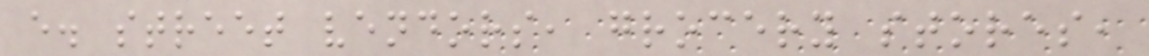e. street vendors, grocery stores,
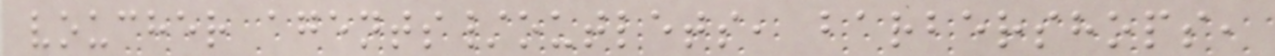voucher agents/outlets, barbershops,
